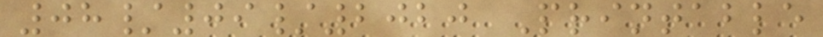08/09/2020 Printable
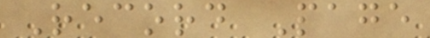Record Page
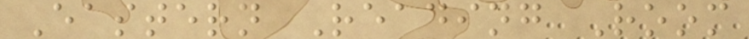Eastern Reading Room
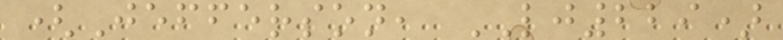(Jefferson, LJ229)
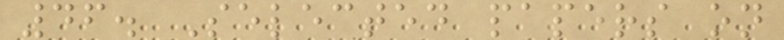46. Selected papers on
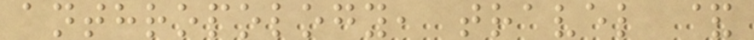anthropology, travel &
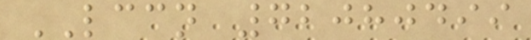LCCN 72080499
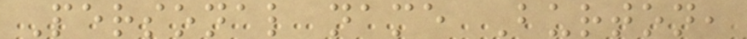Personal name Burton,
